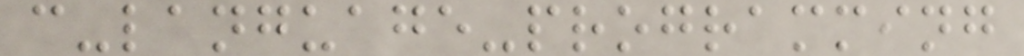c-language-programming
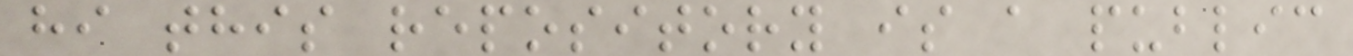hi this repository is a public
